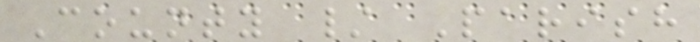County / Parish
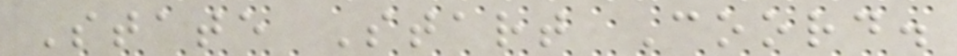State Start Coord.
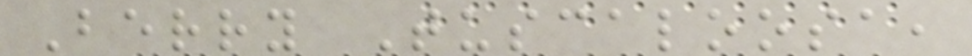Berry Tuscaloosa,
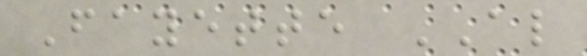Fayette AL
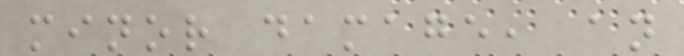minor damage, an
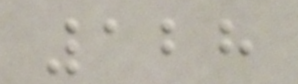128
